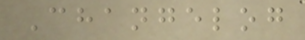Changelog
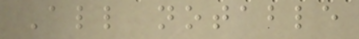All notable
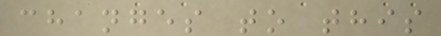changes to this
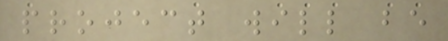project will be
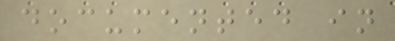documented in
